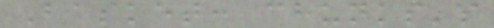Basket: chunks's
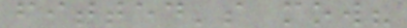fitted's mow?
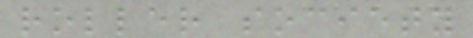roller society
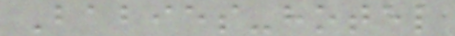Babies-hotel
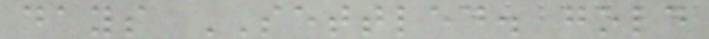days SETTLED. gold
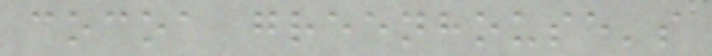cocoa greenhouse's
